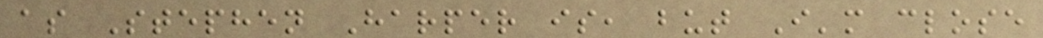as Stephen Harper is, but I'm close
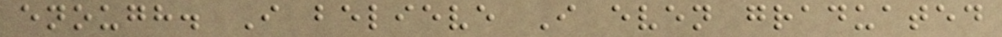enough. I believe I even graduated
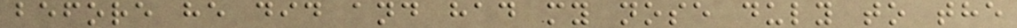before he did and had my nose duly to the
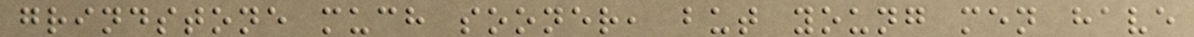grindstone much sooner, but young men have
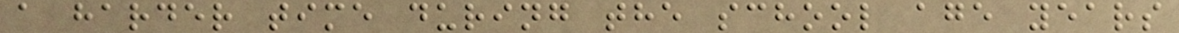a harder time during the school age years
